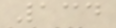134
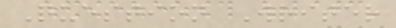Question Writer
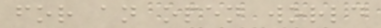for an open world
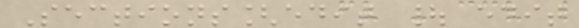Sections[edit | edit
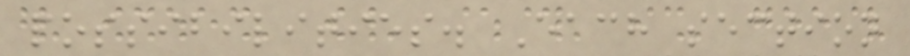possibilities. Each section
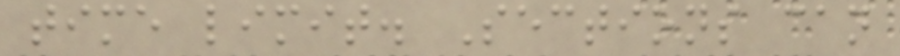time limit. Sections can
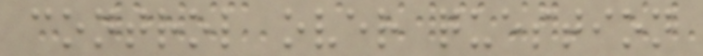control over question
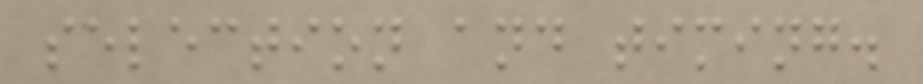selection and timing.
